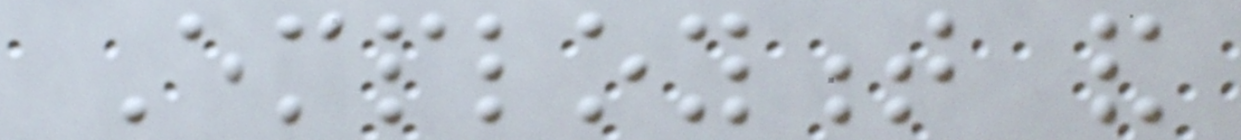Employment and
